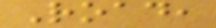Road,
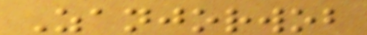Zanjorwob
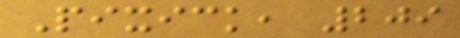Pixick, 209
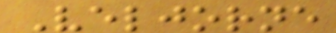Veljorne
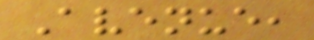Avenue,
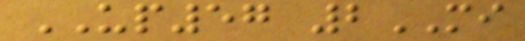UP57 2MI
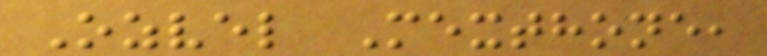Ozvel Mexthone,
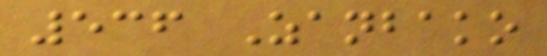536 Zanbako
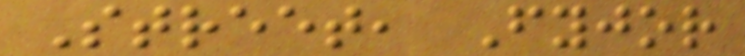Street, Fyjor
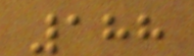188
